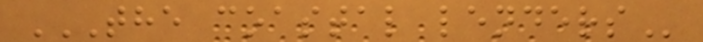THE COASTAL LENDERS
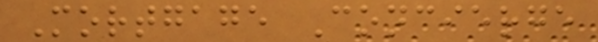Mortgage Concierge
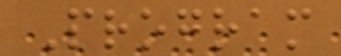Program
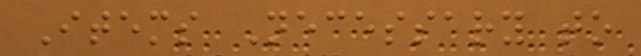Items Necessary to
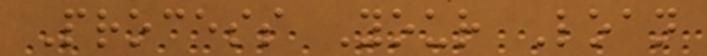Process Your Loan
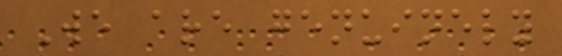We are genuinely
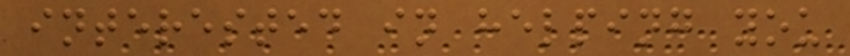interested in helping you
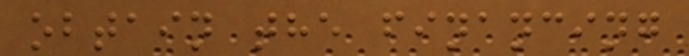obtain the financing
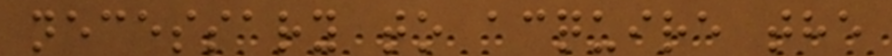necessary to acquire the
